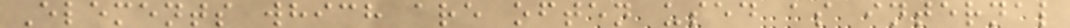Elements which are often used as internal
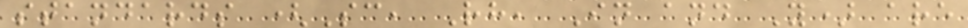standards (Sc, Rh, In and Y) are
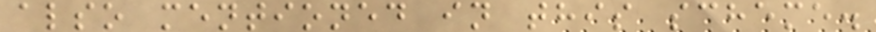also mentioned in this scheme.
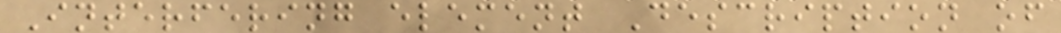Interfering element Description of
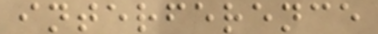interference
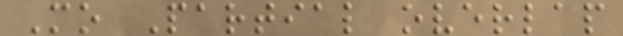Mo Partial overlap
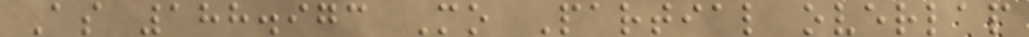As 188.973 Mo Partial overlap
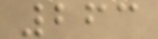263
